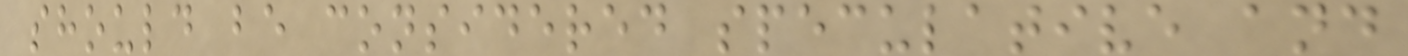should be considered speculative and
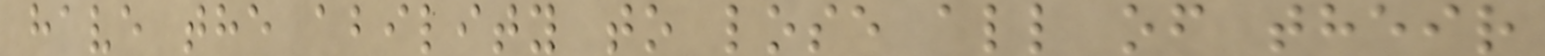have the ability to lose all of their
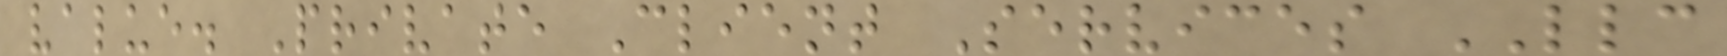value. Private Client Services LLC
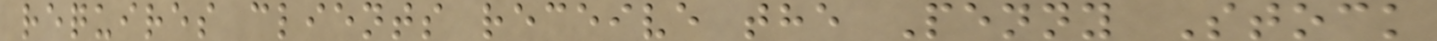requires clients receive the Penny Stock
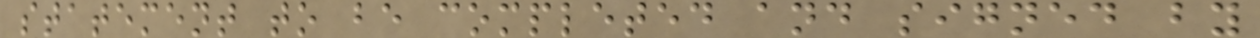statement to be completed and signed by
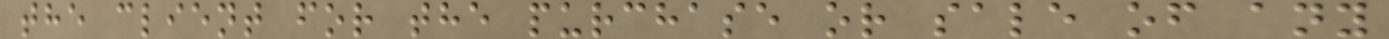the client for the purchase or sale of any
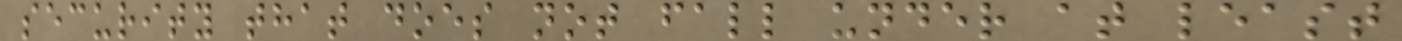security that does not fall under at least
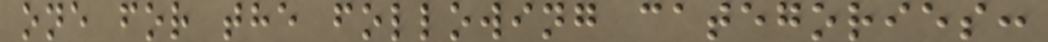one for the following categories:
